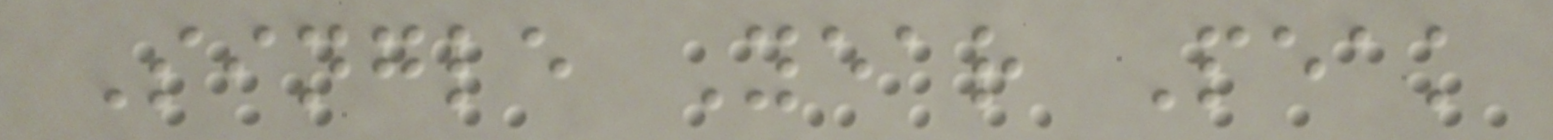Single Year Peak
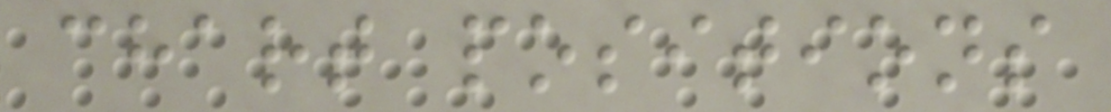chart positions
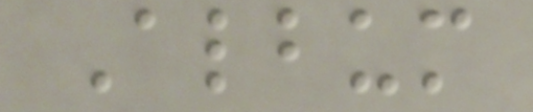Album
